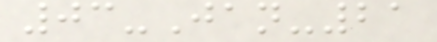03-Jan-21
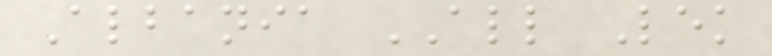Albania ALL Lek
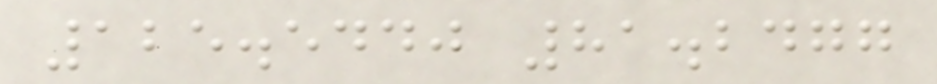125.5440 81.2477
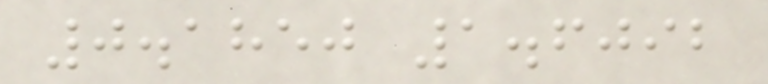0.1850 1.6092
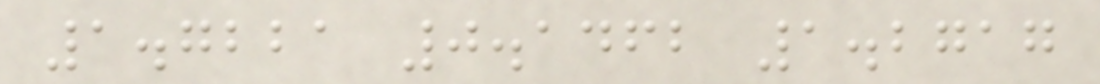1.7221 0.1462 1.2717
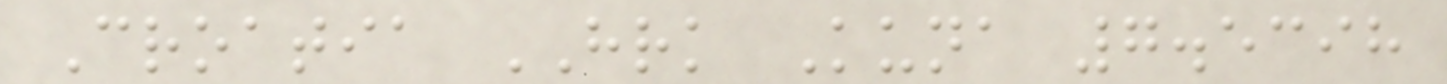Croatia HRK Kuna 7.5398
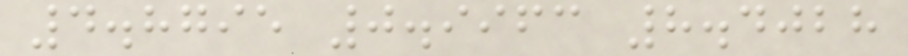4.8795 0.9963 8.4028
